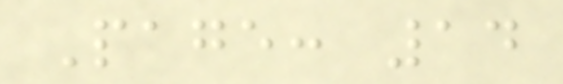Page: 14
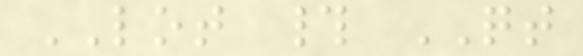LOT # QT
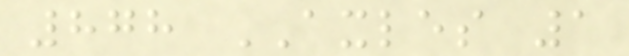878 AXLES 1
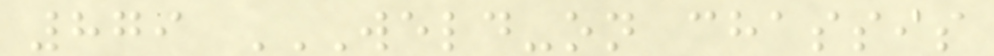879 WELD-ON CHASSIS
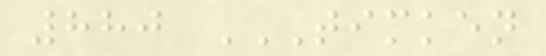880 TIMKEN
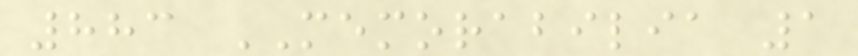883 MEMORABILIA 1
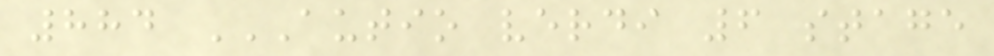884 AUTIO VERDI 6 STAGE
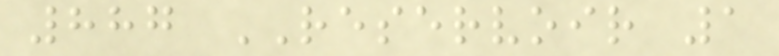887 RESERVOIR 1
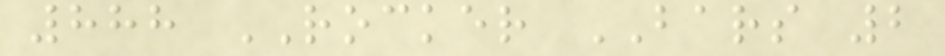888 ROCKER BARS 2
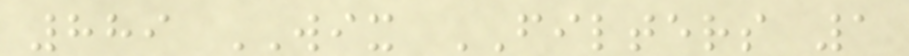889 WIX FILTERS 1
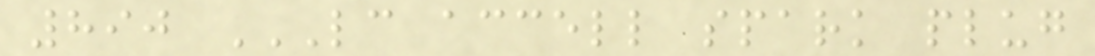890 LC ACCELL SPARK PLUG
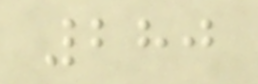280
